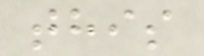this
